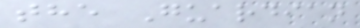the Guardian
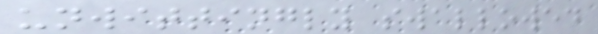unwittingly swallowed
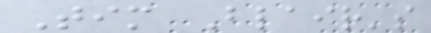Tim Blair's
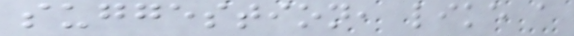suggestion, like a
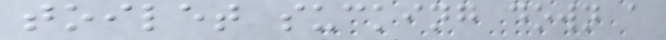toilet sucking down a
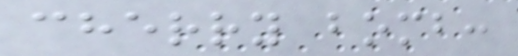cherry bomb:
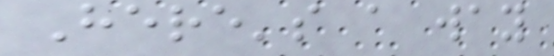Here's a way
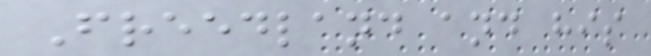Freedland and his
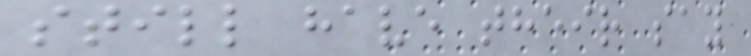still have their say
